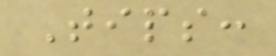Tips:
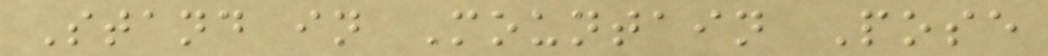Stand in Mountain Pose
